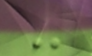-
